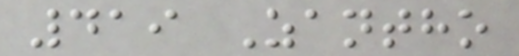419 Zantho
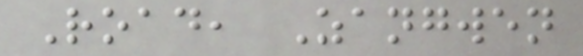Road, Zangwen
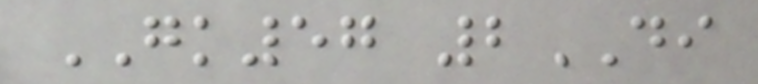GK57 2DI
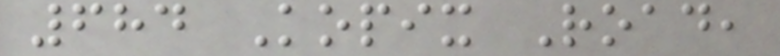684 Kopix Road,
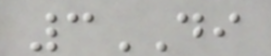3DI
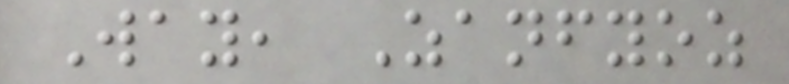Way, Zanfyoz
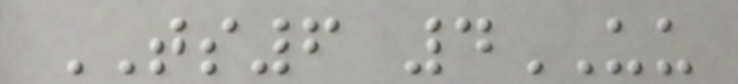TS6 4UU
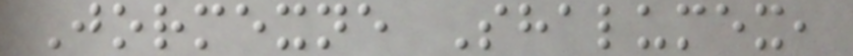Jormexne Shalumex,
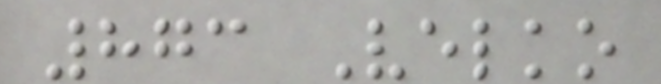873 Velko
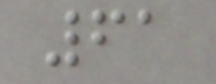61
